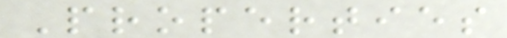Properties
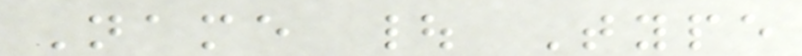Name | Type
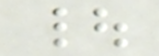|
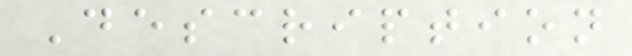Description
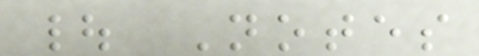| Notes
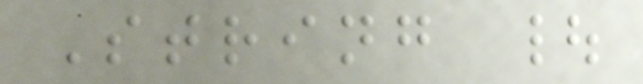String |
